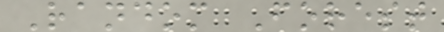Random Forest
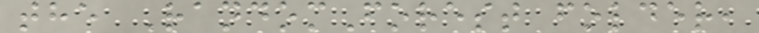the RandomForest folder,
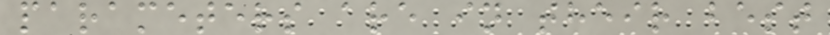parameters are in their best
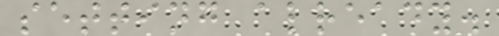setting already.
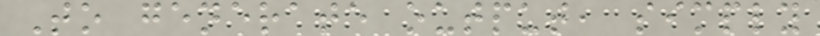To generate output, simply
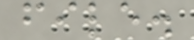file.
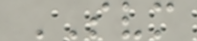SVM
